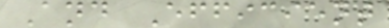And Efficient
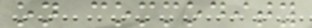on commodity
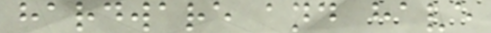hardware and have
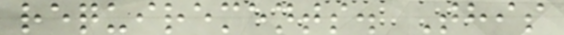requirements. This
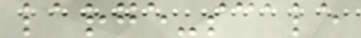large-scale
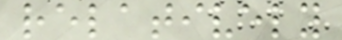relatively
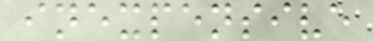inexpensive
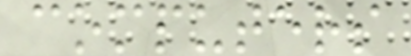computers
